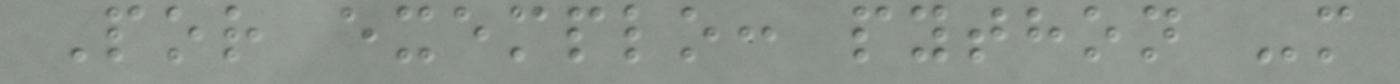Por exemplo: python -m
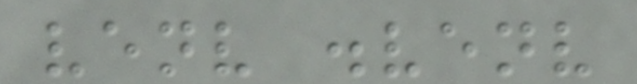venv .venv
